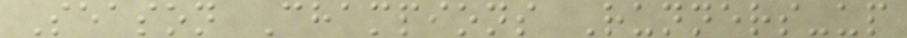Season Champions Runners-up
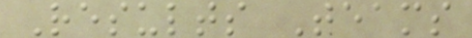Results Teams
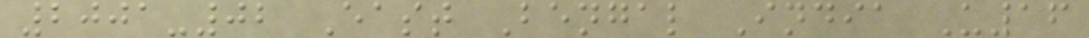2001-02 East Bengal India U16
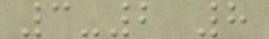3-2 8
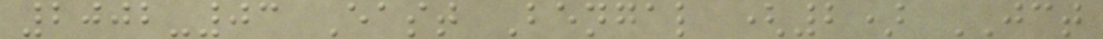2002-03 East Bengal (2) JCT
